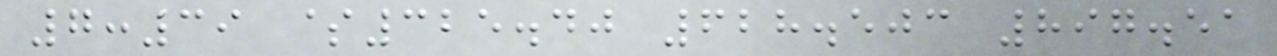7:39 $325.40 628.503 897.51
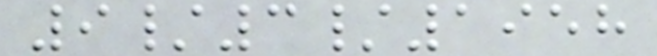9/3/1958
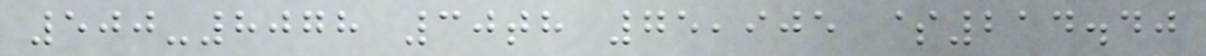500-8078 30th 75,905 $214.40
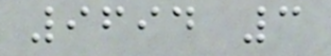9694 3
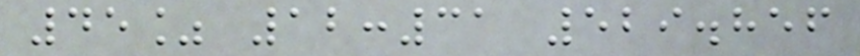45% 12:31 529.856
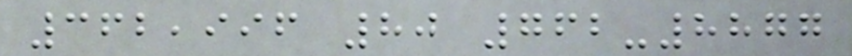362,996 80 762-8877
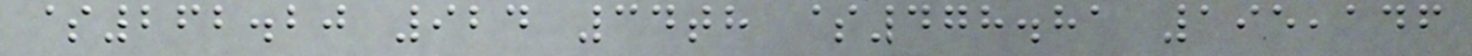$262.20 924 34th $478.81 195,146
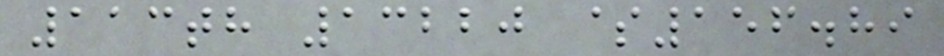113th 13220 $156.89
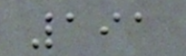191
